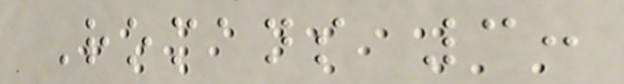Romans 3:
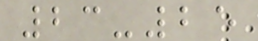23-25
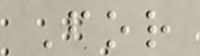For
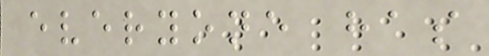everyone has
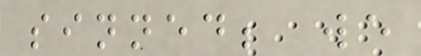sinned; we
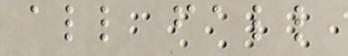all fall
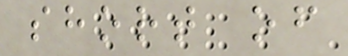short of
